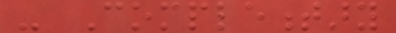- Complementary
